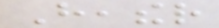Heather
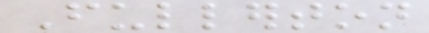Fullerton
